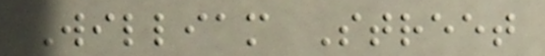William Street
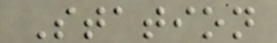Station
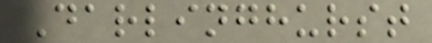Darlinghurst
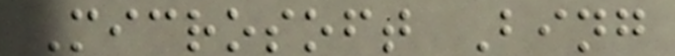Microsoft Bing
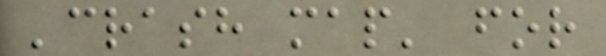'crash map' for
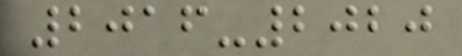2016-2020
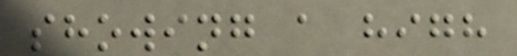showing a high
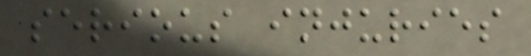serious injuries
